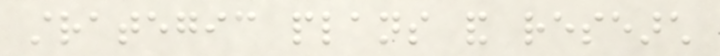strategic plans and research
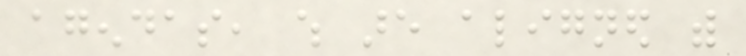agendas, which are aligned with
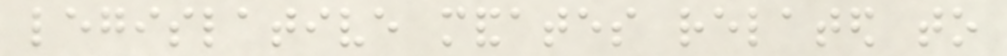legislative mandates related to
